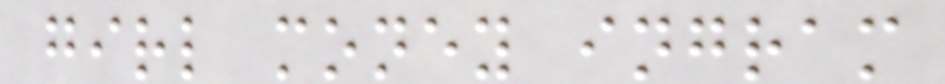girl money ingram
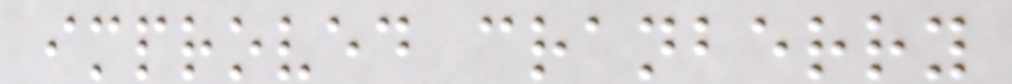improved cranberry
